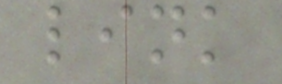link
